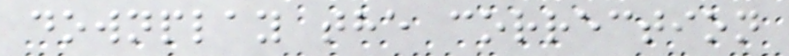downplay the correction
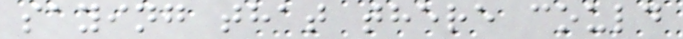saying that there could
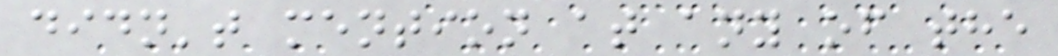didn't mention at any of the
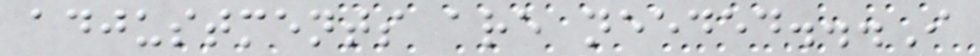adjustments are needed...I
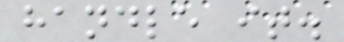handle it.
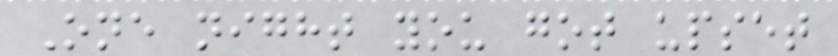One night you got upset
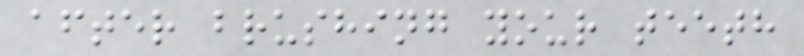after brushing your teeth
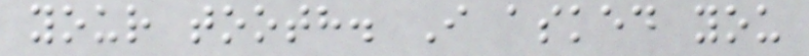your tooth. I asked you
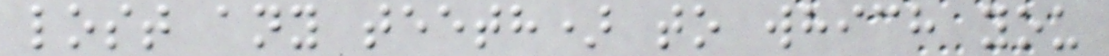lost any teeth) to which you
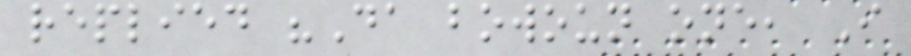replied "Da bowoun one, I
